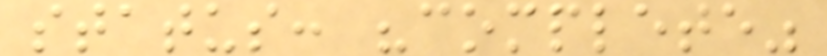status: "complete"
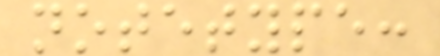notetype:
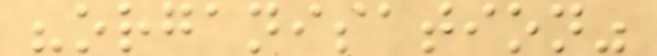"organisation"
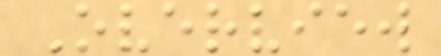Overview
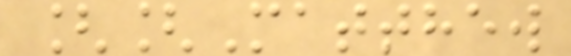[[Matthew
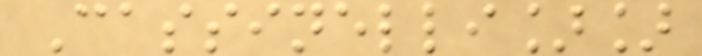Cassinelli]]
